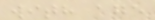with age
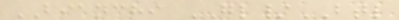BIANCHI GL/BTL
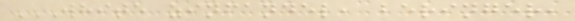WHITE ZINFANDEL, BERINGER,
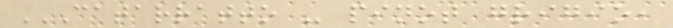CATARRATTO - PINOT GRIGIO,
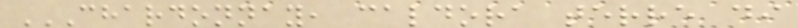CHARDONNAY, CALDORA TERRE DI
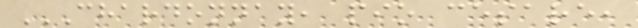CHARDONNAY, PIO CESARE,
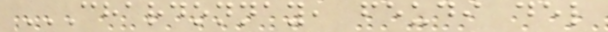CHARDONNAY, FEUDI DEL
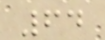64
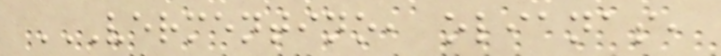VERMENTINO, OLIANAS,
